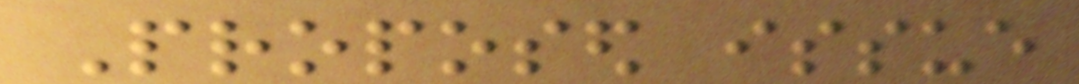Proposed issue
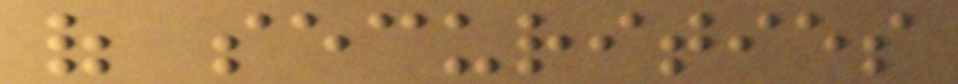of securities
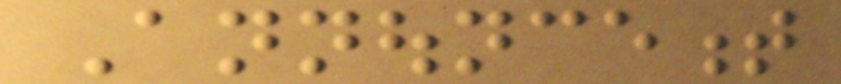Announcement
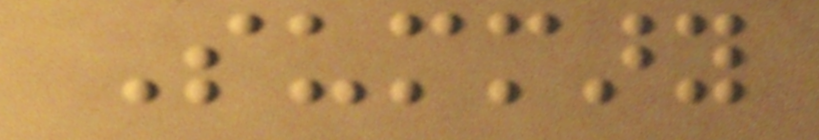Summary
